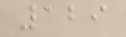129
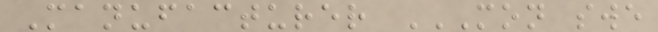Manufacturer MON SWE
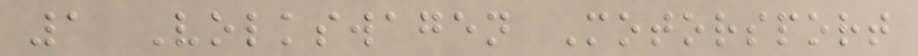1 Volkswagen Motorsport
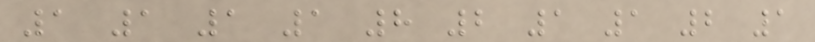1 1 1 1 8 2 1 1 2 1
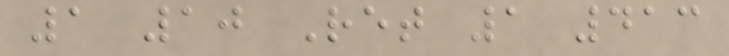1 10 Ret 1 413
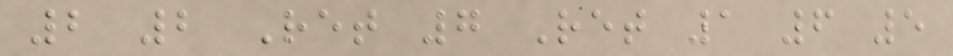2 2 Ret 7 Ret 1 6 5
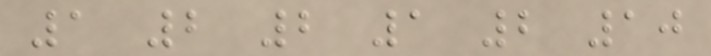1 2 2 1 2 10
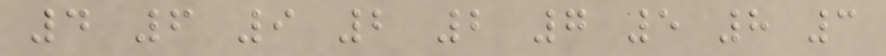4 6 9 2 2 7 5 8 3
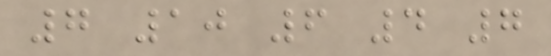7 10 6 4 7
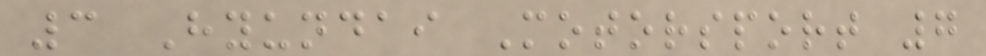3 Hyundai Motorsport 7
